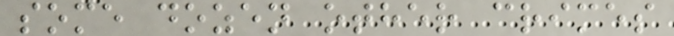some dozen other crimes
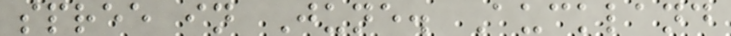spree in June. Auckland
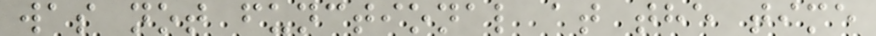was not functional at the time
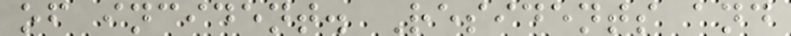of incident. Residents and
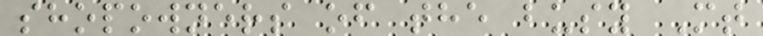shopowners of the busy Mt
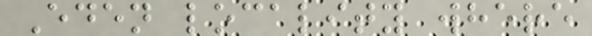Eden locality where
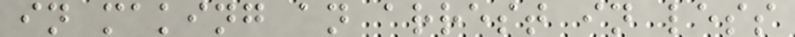in making an arrest in less
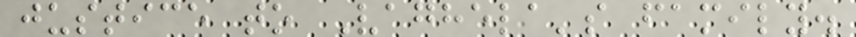justice to Vaghela's family.
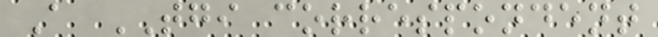A TGI correspondent
